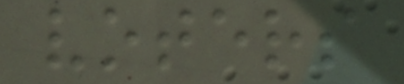voters
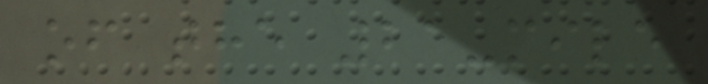of the 21-mile
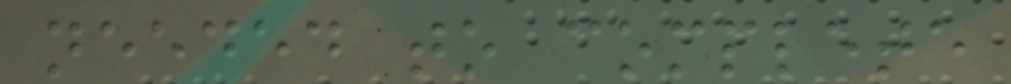needed to complete
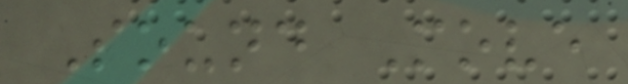Sound Move
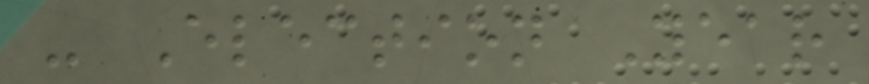- Election Year
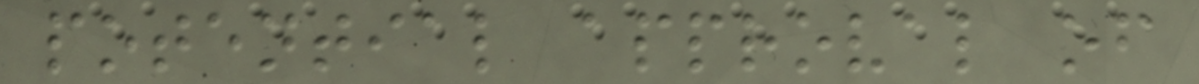potential approval of
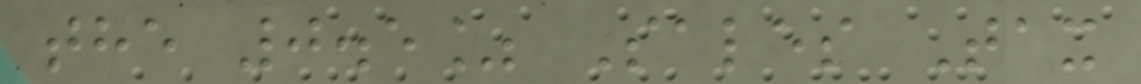the 0.5% Sales Tax
